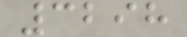3298
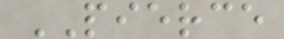PIERCE
